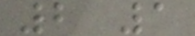2 1
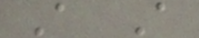A A
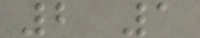2 1
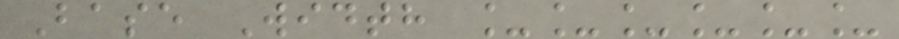Base Width ______
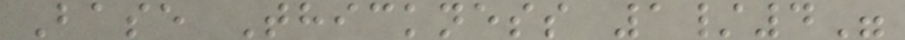Base Thickness 1/4"
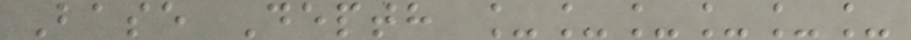Base Depth ______
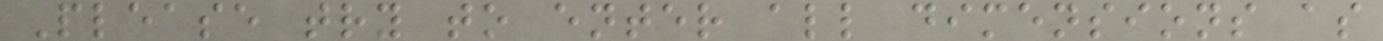Please try to enter all dimensions as
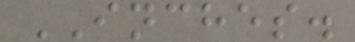INCHES.
